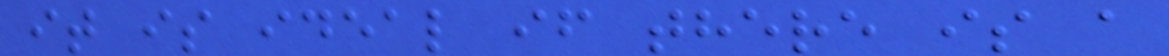it is ideal if there is a
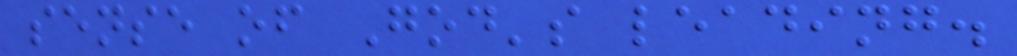sense of God's leading.
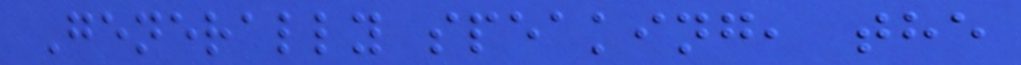Generally speaking, the
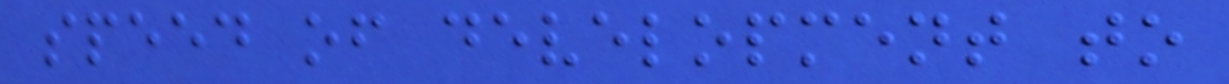speed of development to
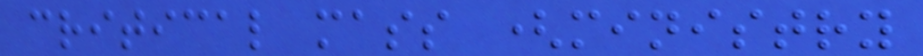critical mass (ministry
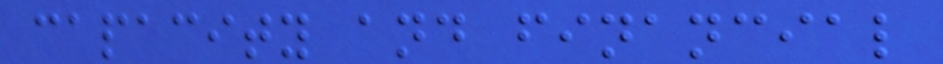capacity and financial
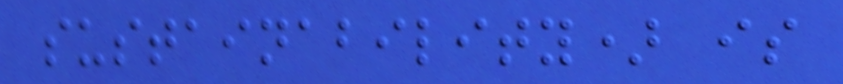sustainability) is
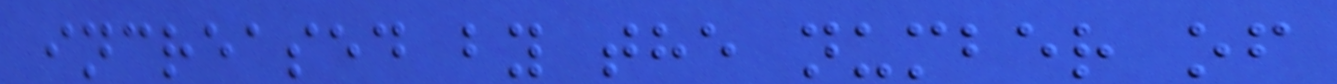increased by the number of
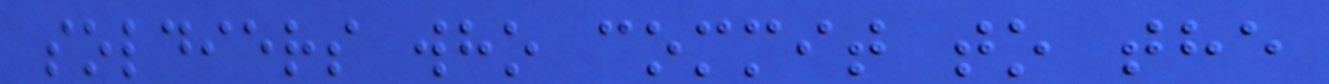soldiers who commit to the
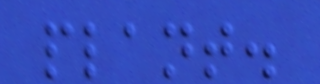plant.
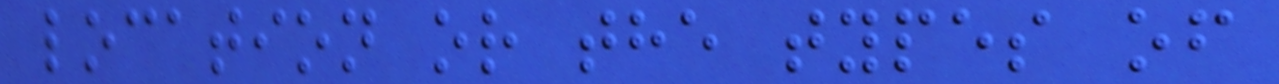location or the types of
